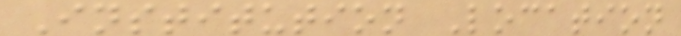Institution Location
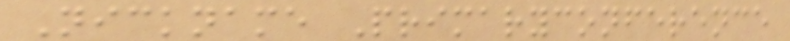Nickname Primaryconference
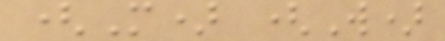(M) (W)
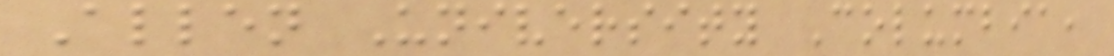Allen University Columbia,
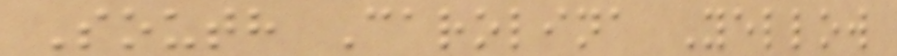South Carolina Yellow
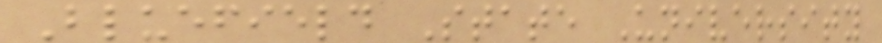Bluefield State University
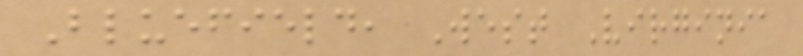Bluefield, West Virginia
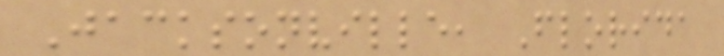Jacksonville, Florida
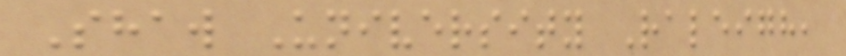Shaw University Raleigh,
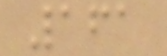161
